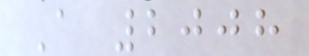A 2008
